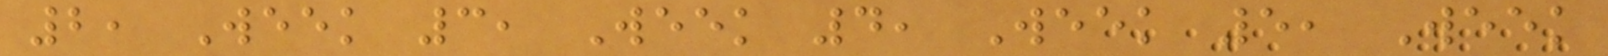2, Week 3, Week 4, Week 5, Week
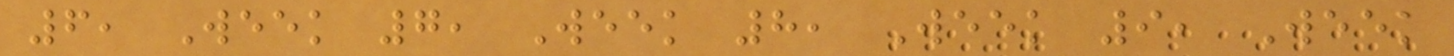6, Week 7, Week 8, Week 9, Week
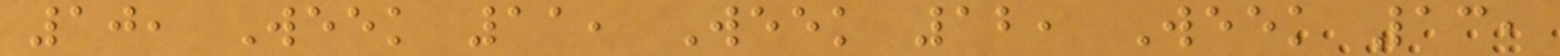10, Week 11, Week 12, Week 13,
